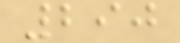290
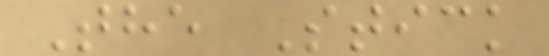The Stick
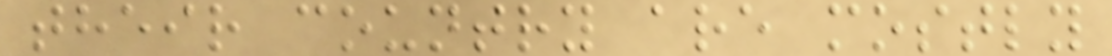their country are mostly
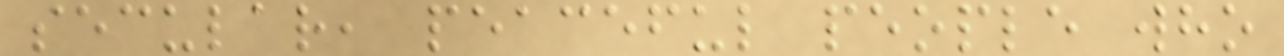secular, peaceful people who
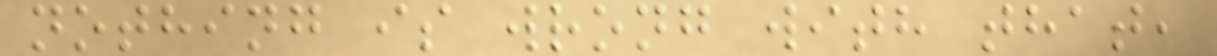nothing is wrong with that,
